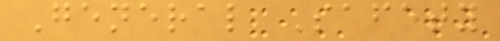General Safety
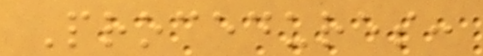Procedures:
